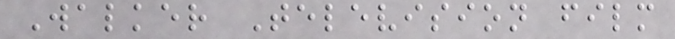Walker Television film
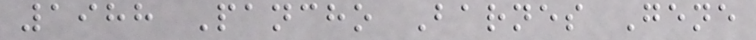1988 Pancho Barnes Gene
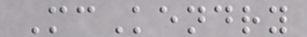McKendry
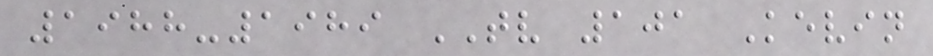1988-1989 TV 101 Kevin
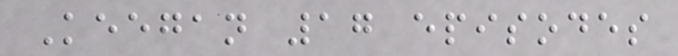Keegan 17 episodes
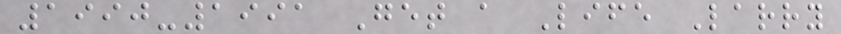1990-1991 Get a Life Larry
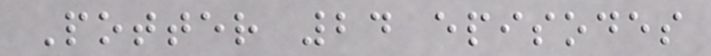Potter 24 episodes
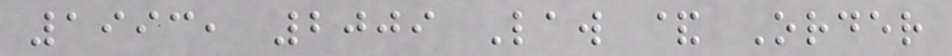1993, 2009 Law & Order
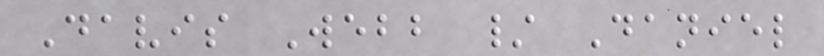Davis Webb / Daniel
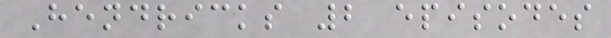Hendricks 2 episodes
